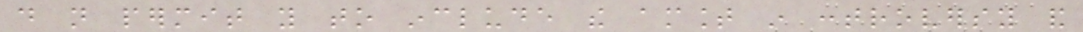do not permit you to include the amount in controversy and
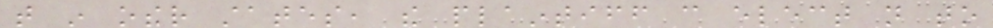that in other states, the plaintiff can elect not to
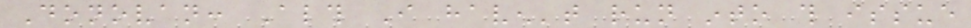Donovan: Although I haven't run into this issue
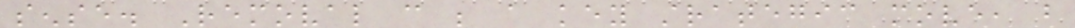sense. Removal can be a key strategic move, but
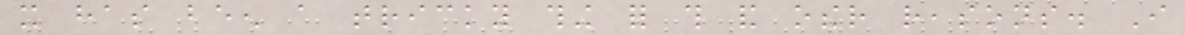it has been a tricky thing for this and other reasons. I
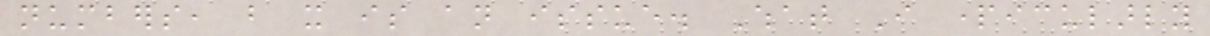numbers, but it is an issue. What I particularly
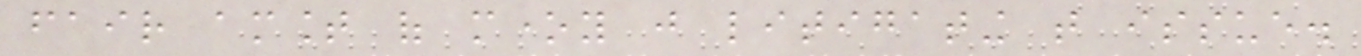fair amount of money just litigating that issue.
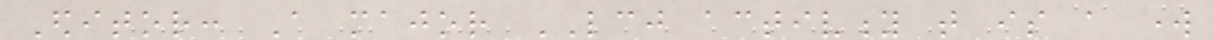Editor: A major LCJ activity that is a work
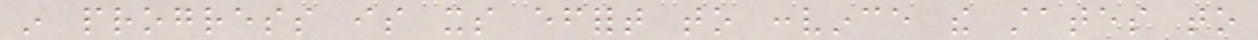in progress is its effort to convince the states to
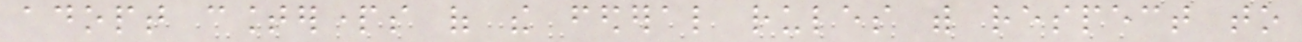adopt counterparts of the federal rules with respect to
